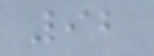92
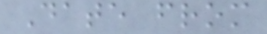Date from
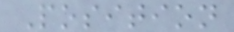Position
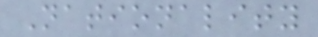Nationality
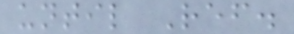until Ref.
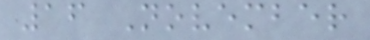16 November
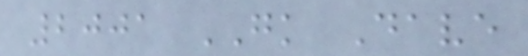2001 GK Dave
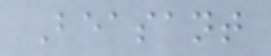Beasant
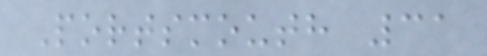Portsmouth 31
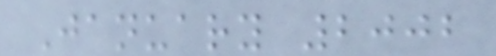January 2002
